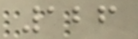126
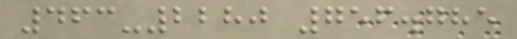463-2280 756.785
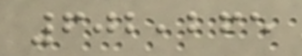602,265
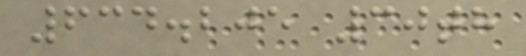634.205 30th
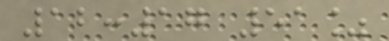12:17 51%
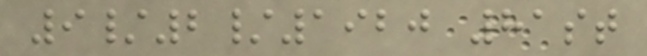9/2/1920 81st
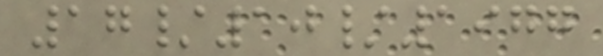17/10/1977
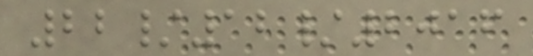22/12/2016
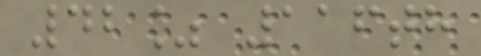42% 116th
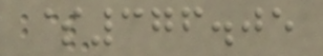$376.05
